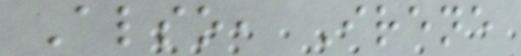Also, Irene
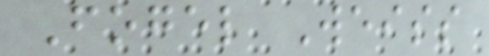Fogel Weiss
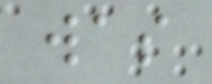was
